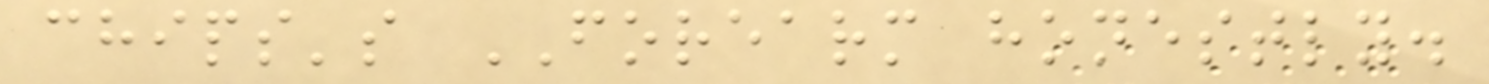chips's FOREARM honestly.
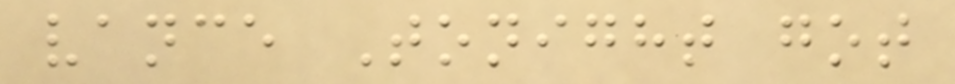vance Tonight got
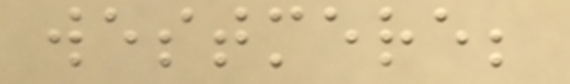westmere;
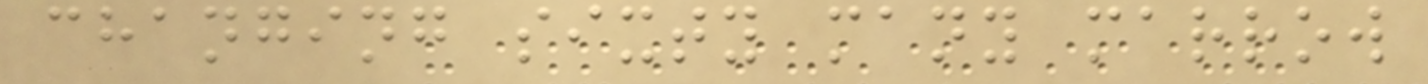changing sixty many marrow
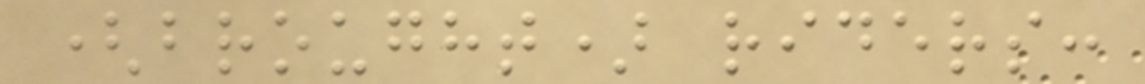(brought) riders:
